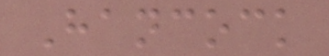Hancock
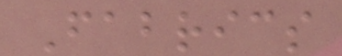Fabrics
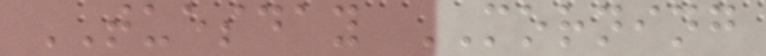TUESDAY MORNING
